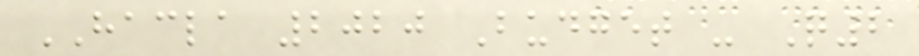HACLA 2020 Budget - Q2
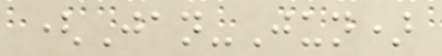(Jan-Jun)
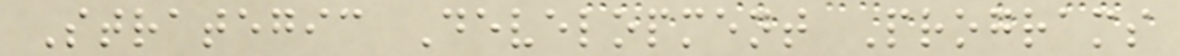Strategic Development Programs
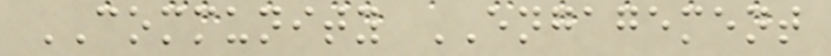COMMUNITY ENGAGEMENT
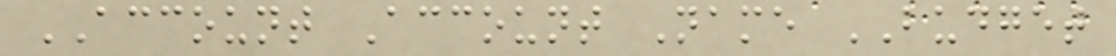ACCOUNT Account Name BUDGET
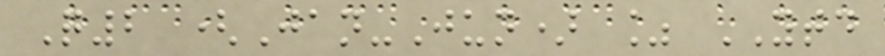Q2 (Jan-Jun) % YTD
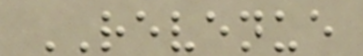REVENUE
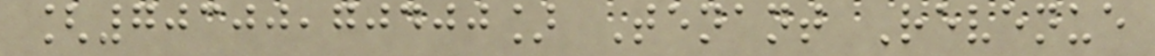[70300,70400] Tenant Revenue
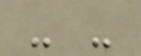- -
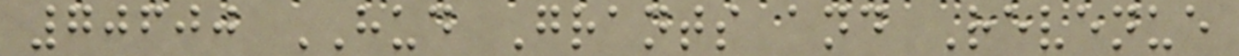70600 HUD Grants and Revenue
